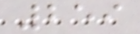259
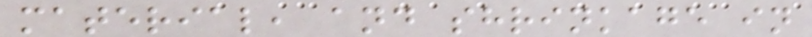material, and shrinkage in
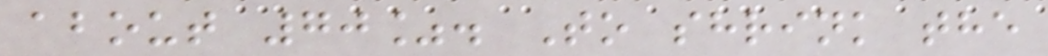about 70%. To shrink the
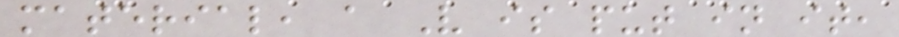material, a V is put in it,
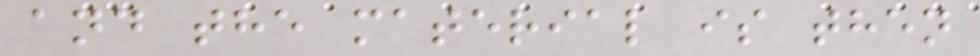and the material is then
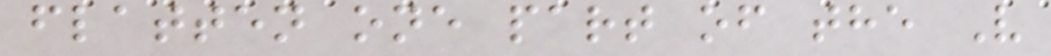flatten one part of the V
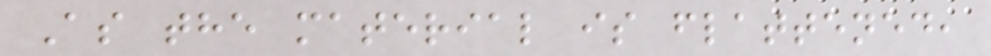As the material is flattened,
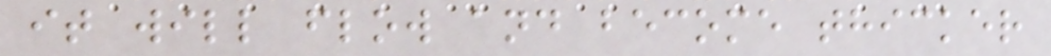it will flow and become thicker
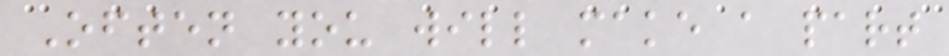Often you will make a part
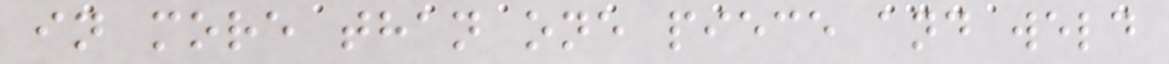in more than one piece and weld
